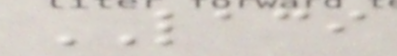LACI
